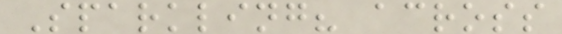Sparkling? across
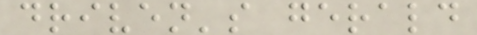driven's gerald
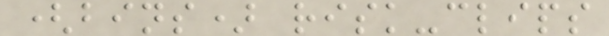(bins) risk-clips
